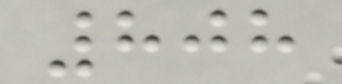808
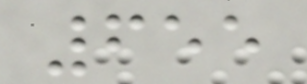655
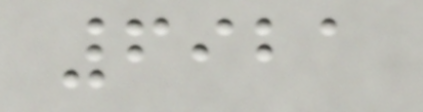6921
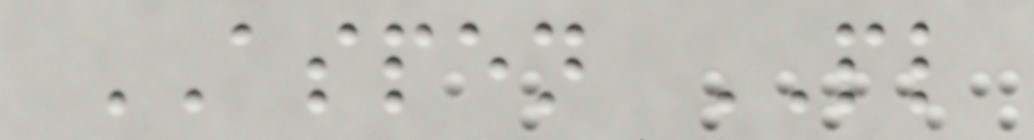ASPEN PL
